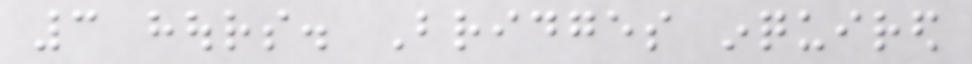3 hours. Bridges inquired
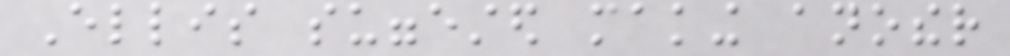Ellis suggested making another
